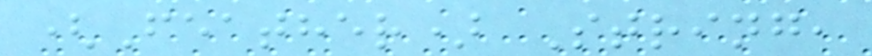(Feather) String,
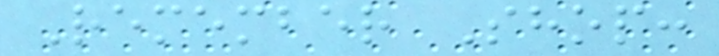Remember Shop:
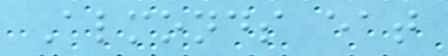Almonds eat
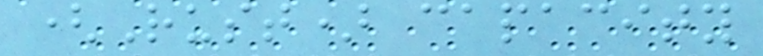(Rust) capacity
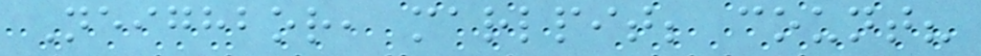Neighbor, marlpit; count?
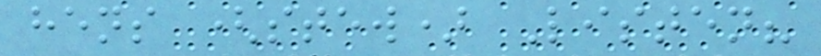hens (stew) Listen?
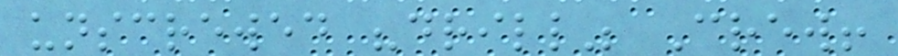unscrewed "drill" Crew!
